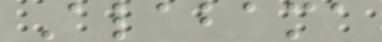Alabama
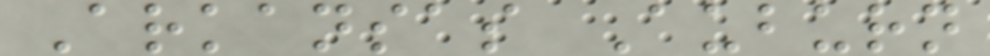Arkansas Auburn
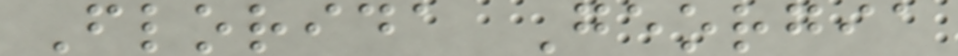Florida Georgia
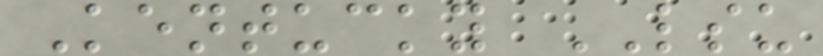Kentucky LSU
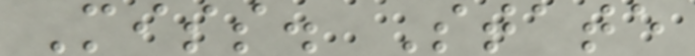Miss. State
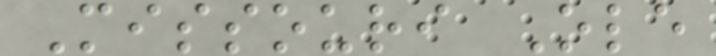Missouri Ole
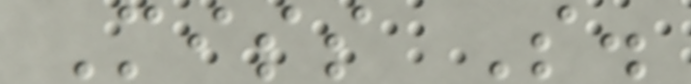Miss S.
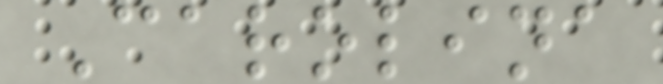Carolina
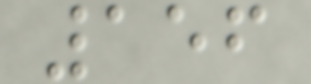156
